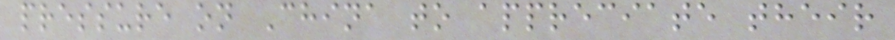pressure on China to appreciate their
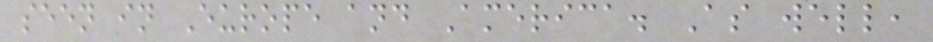seen in Europe and America. As well,
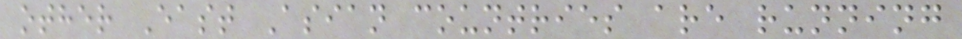other East Asian countries are running
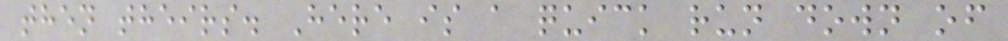then theirs. Here is a quick run down of
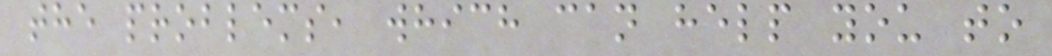the problems, which can help you to
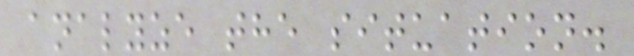analyze the situation.
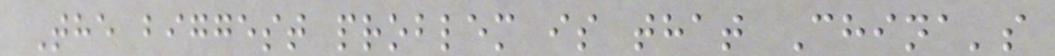The biggest problem is that China's
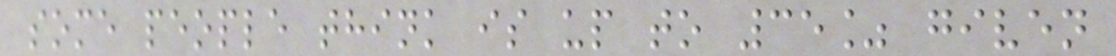some people think is up to 35% given
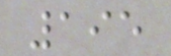195
